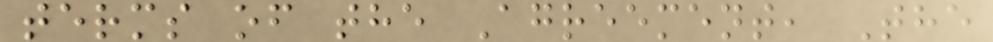terms of the Agreement, The
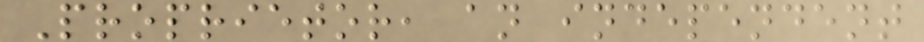Proprietor, an independent
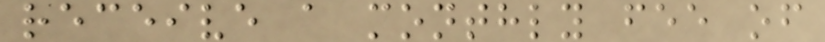receive a monthly fee of
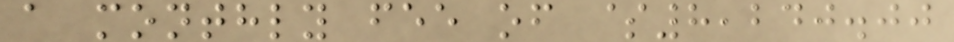a monthly fee of $8,240.00
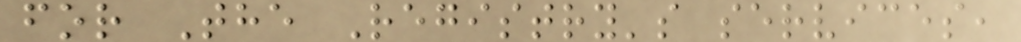for The Registry's services,
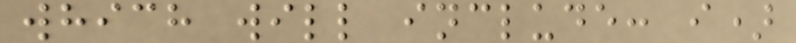which will include: i)
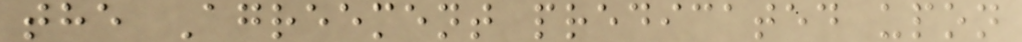the Agreement predicated upon
